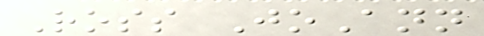Ross JoAnn
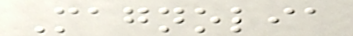Magnolia
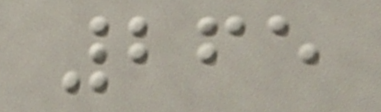265
